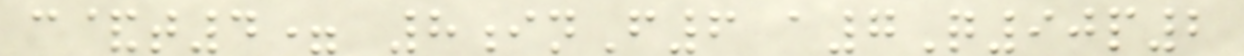c&t4= 8inF6 a7Q90p2
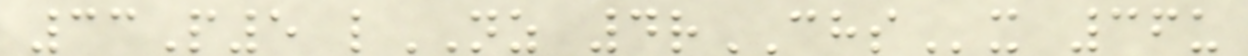33P5 lNZ 4rCHSx 36u
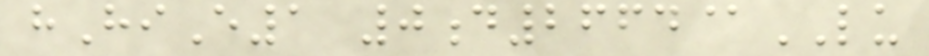hHiE1 0d2664@LU
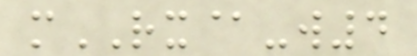mRX@-w4
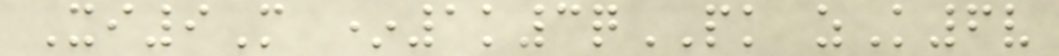Xi9M *1k3qPK zK6v
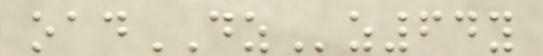oadDZz64y
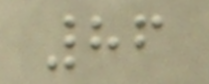86
